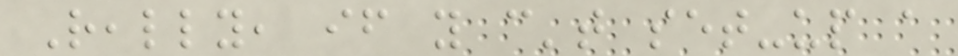Really, if you can't set-up a
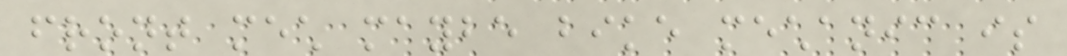front mech maybe bike mechanic is
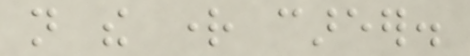not the right career.
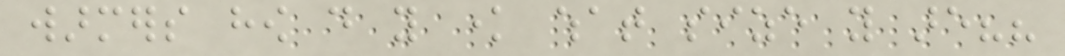warmers how do you know what size you are??
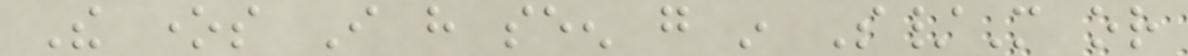The ones I have seen go in S/M or
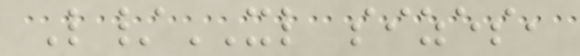L/XL sizes,
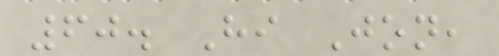60. Hi Jon,
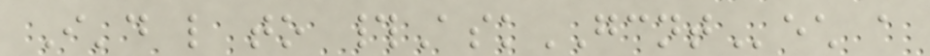I'd like to #AskGCNTech a
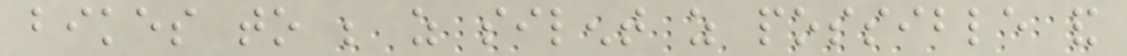bikes to be as silent as possible and
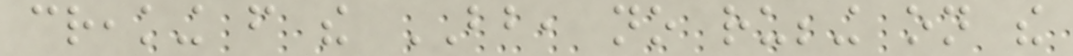creaking from the BB, no rubbing on the
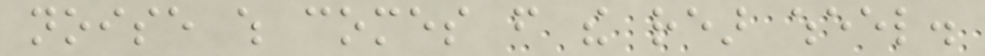noise which comes from the rear wheel.
